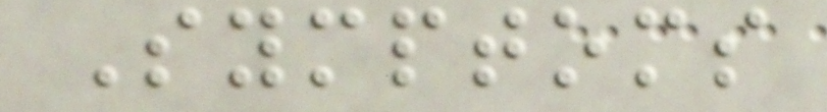Symptoms
